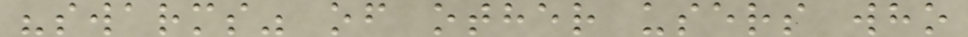"swarms" of other users who
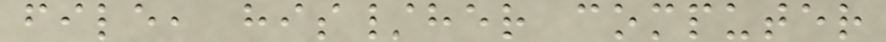file, his/her computer
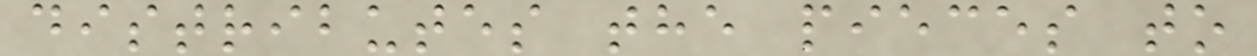distributes the pieces to
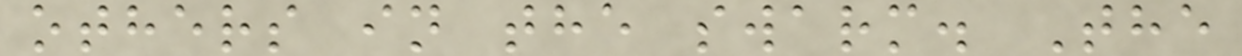others in the swarm. The
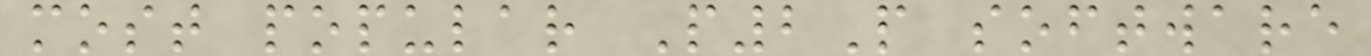most popular P2P software
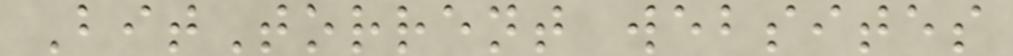BitTorrent websites
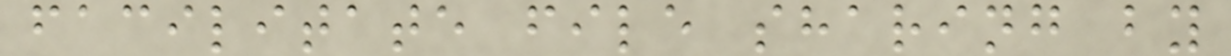facilitate file sharing by
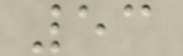53
